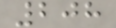208
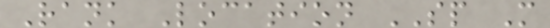Rank Location SP M
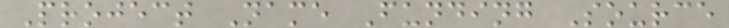Project Name Funding Source
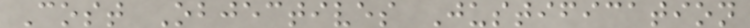Cost Objectives Justification
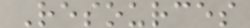Resources
